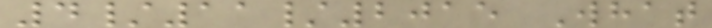4/11/2015 What
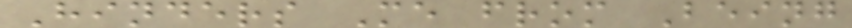Hinders Me from Being
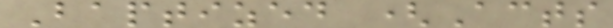Baptized (Acts
